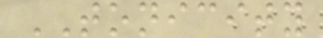TONICITY
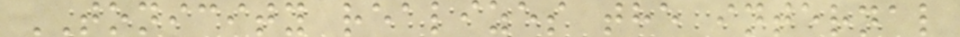TONICITY realizes the internal
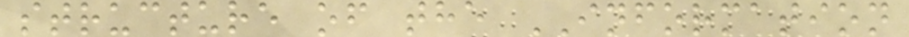structure of the INFORMATION
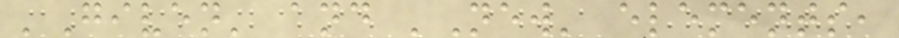'Given' and 'New' elements,
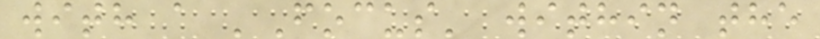with a 'Focus' within the
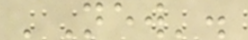'New'.
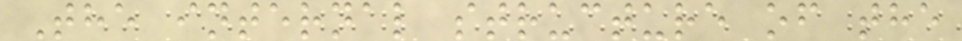The internal structure of the
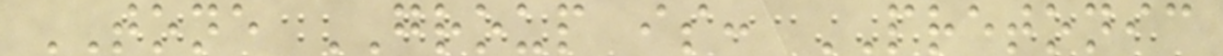TONE GROUP is: PRETONIC
